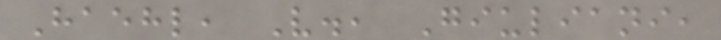Haehl, V., Giuliani,
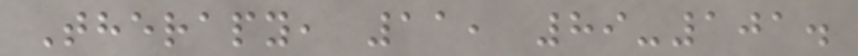Therapy, 11, 89-101.
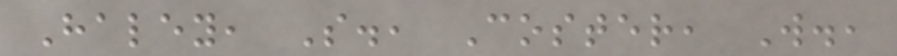Haley, S., Coster, W.,
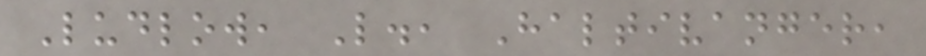Ludlow, L., Haltivanger,
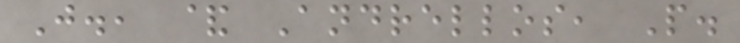J., & Andrellos, P.
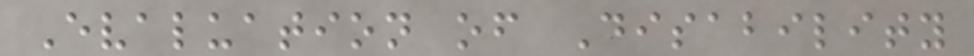Evaluation of Disability
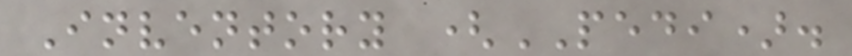Inventory (PEDI).
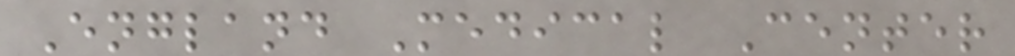England Medical Center
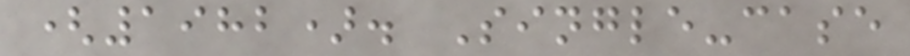(1982). Single-case
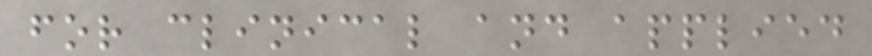for clinical and applied
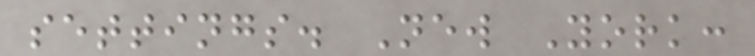settings. New York:
